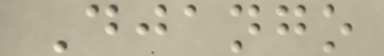Django
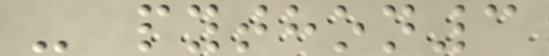- python3
